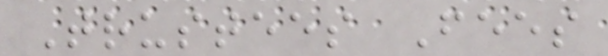Trustees Fees
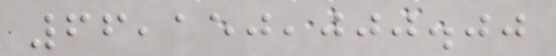66,150,000.00
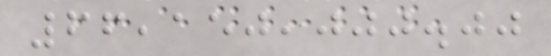66,150,000.00
